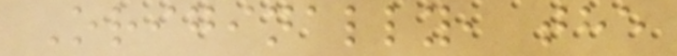Originally, the
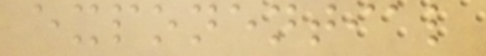exponential
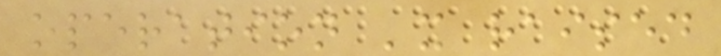operation 'x raised
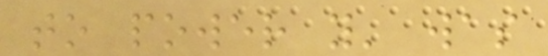to power y' was
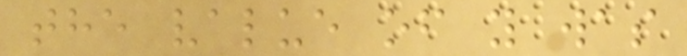the value of y was
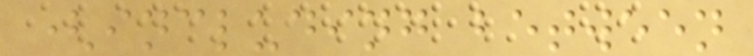(including between
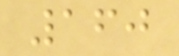160
